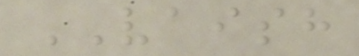VAISH
